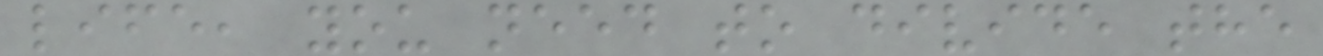life, you need to divide the
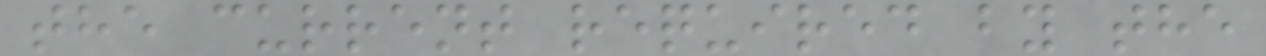the current required by the
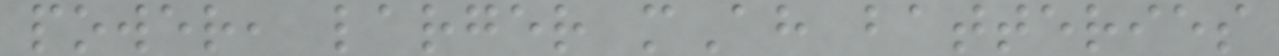power, larger mAh batteries
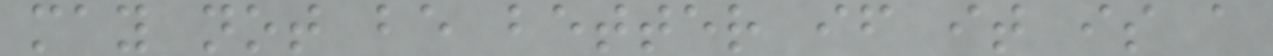may not be better if it is a
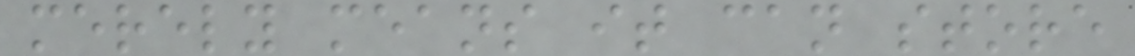merely means it can store
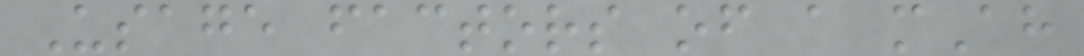Usage factors of a mAh
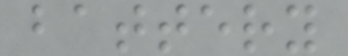battery
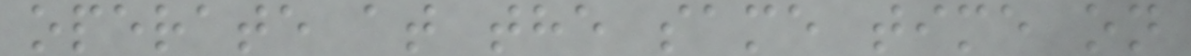operate at the same time on
